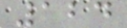124
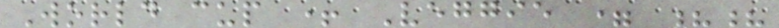World cup + Veggie = ??
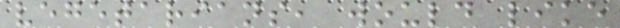vegetarians, would like
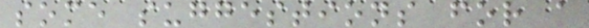some suggestions for a
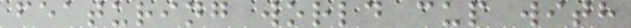featuring world cup with
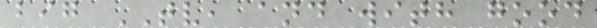big TV, and with good
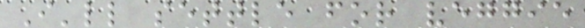I'll settle for veggie
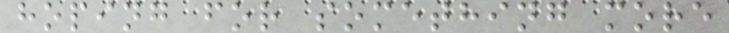hoping for something more
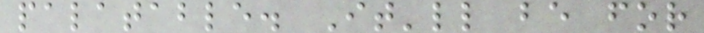palatable. It'll be for
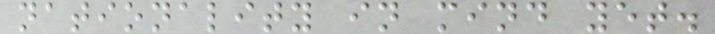nationality in mind yet.
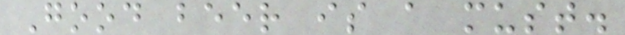Good beer is a must.
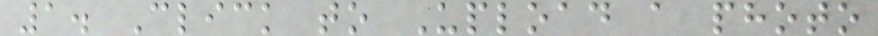1. Click to Upload a photo
